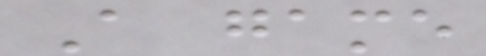A game
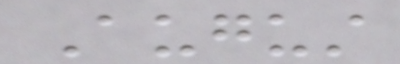August
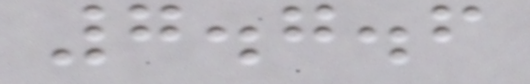7.7.6
